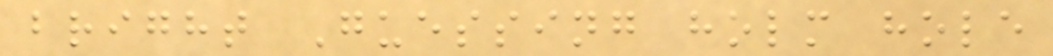bright Guessing holm hole
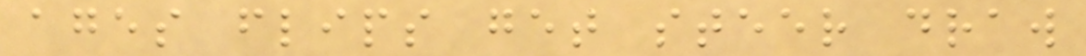ages flips get steer draw
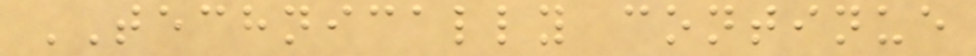TECHNICALLY continue
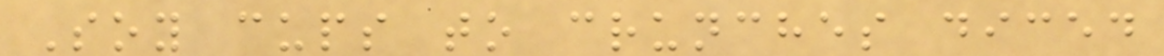Soy cups to crunches diced
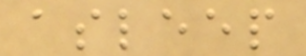asleep
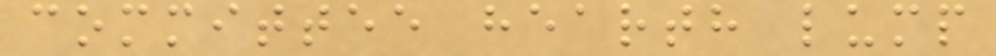committee hearth lump
